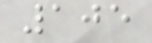105
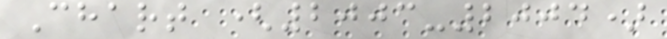Chart (2003-2004)
